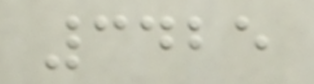3425
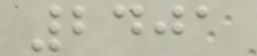2401
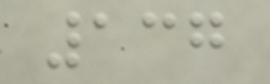137
